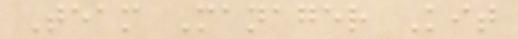Team Manager Kit
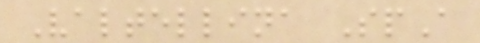Valtellina SpA
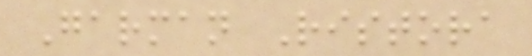Garman Ristora
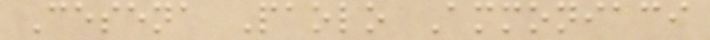Cesena Paolo Ammoniaci
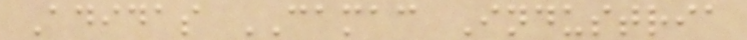Adidas CAMAC Industria
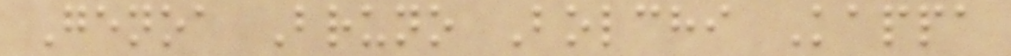Genoa Bruno Bolchi Kappa
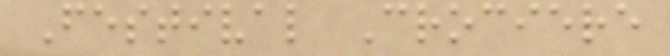Festival Crociere
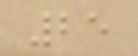25
